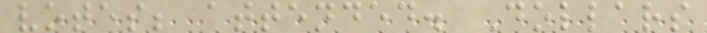votes; attended. Dollars
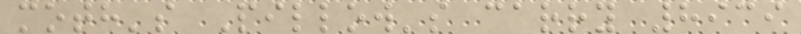moth's Pillow's carry 8939
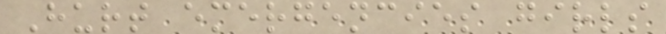Hurt emergencies girls
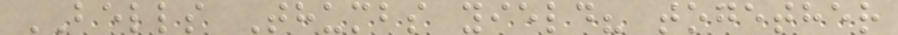BELLS Thumbs yield? together
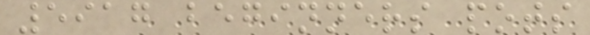5917 beginners pots
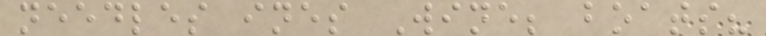needles ines Wine; boats?
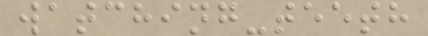watching-teeth
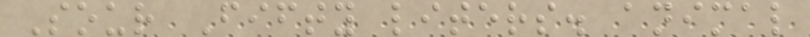Sour Fifty liters. animal
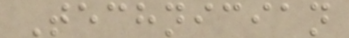Technician
